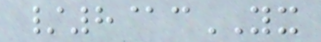/8@cYX
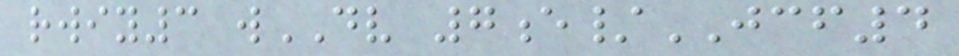rwiy3 wDV 7e/JCF4
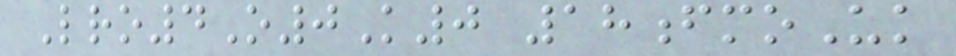Lro4O0K0 18fmoUk
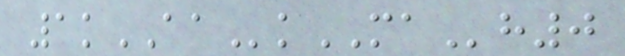1kAAkMAh0
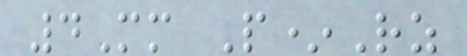4Mm P*Rz
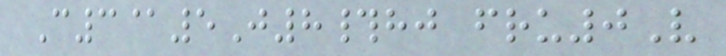C3@5J8#hj fru0V
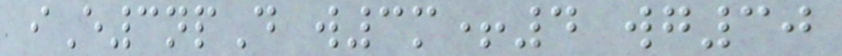iE3npD w3m+4 wg30
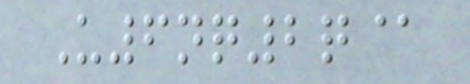U6nq2q@
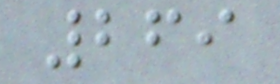269
